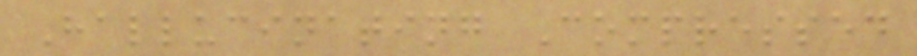Hallucinating Compressed
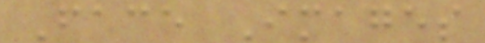Face Images
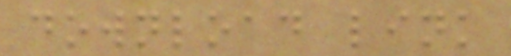download link
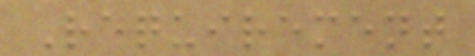Requirement
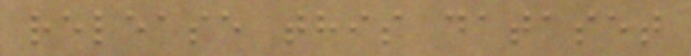release this dataset
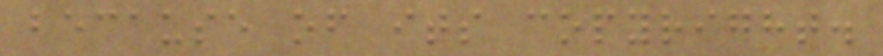because of its copyright.
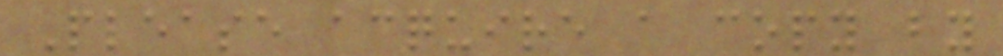Please acquire a copy by
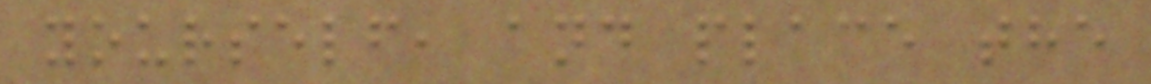yourself, and place the
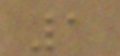1
